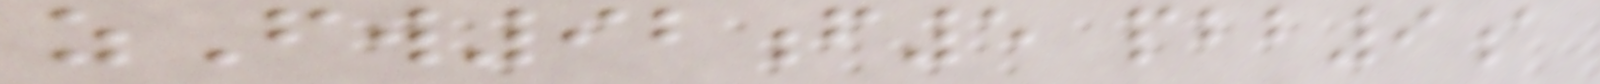zFw92f5 pbb9a
